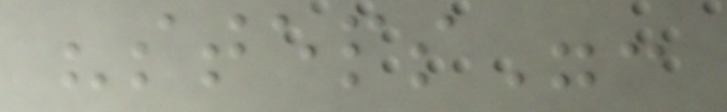"steps":
